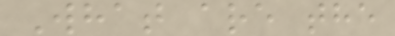What are the
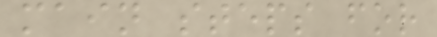main steps for
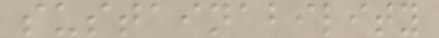sustainability
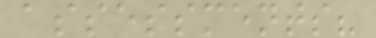assessments?
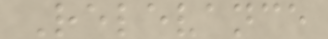Relevance
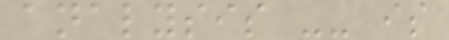analysis -- is
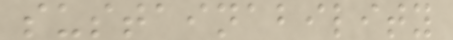sustainability
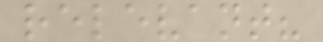relevant?
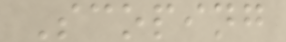Scoping
